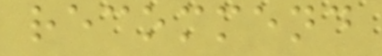recommend
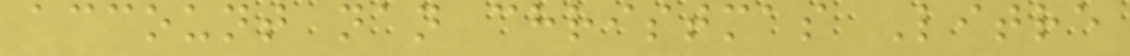account nan christmas Litre
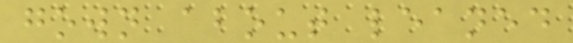gown about leaned
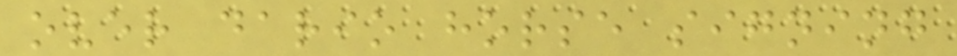over dario horse signing
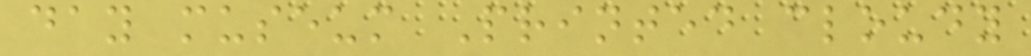day museum Printed cloudy
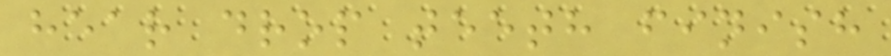hear drop teeth finish
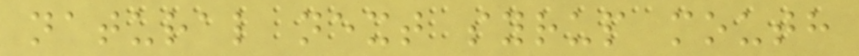natural next syrup mouth
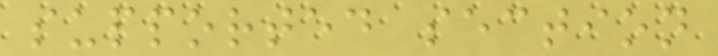supported section
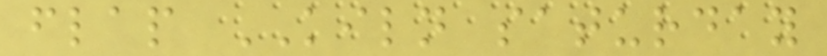flap KILN saturday
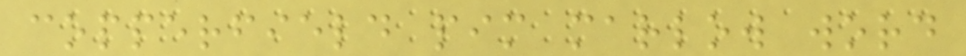copperfield pim marlow word
